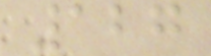127
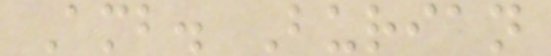Amb. Burian
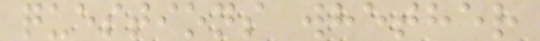questions whether
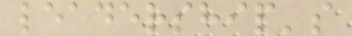leadership's
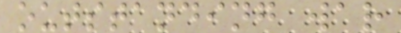outstanding war
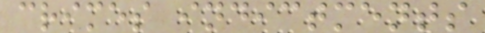crimes indictments
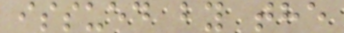issued by the
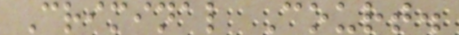Criminal Court.
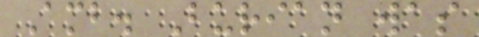Amb. Burian was
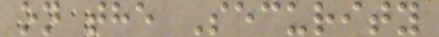on the Security
